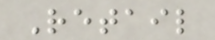Retail
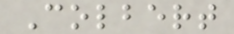Colbert
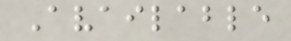Available
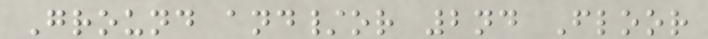Ground and/or 2nd Floor
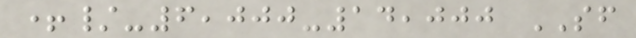+/-6,000-14,000 SF
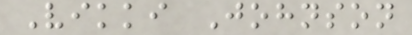Vikki Johnson
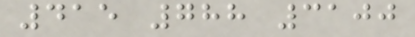415 788 3100
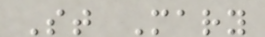St Mary
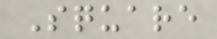Square
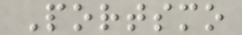Portsmo
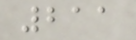211
